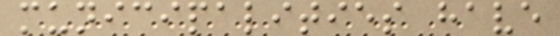municipalities have
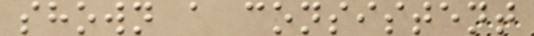shown a consistent
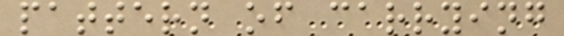pattern of carrying
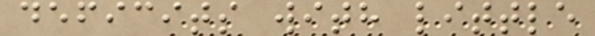deficits with little
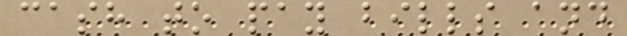cash to pay bills and
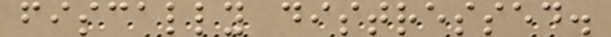fiscally distressed.
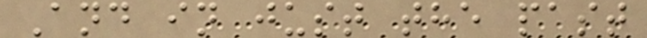And in just the past
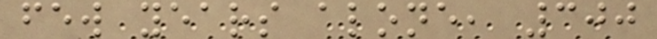few years alone, 300
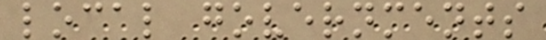local governments
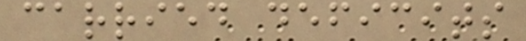carried deficits
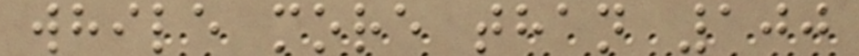while more than 100
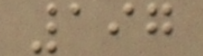197
